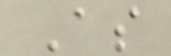As
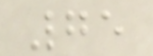75
